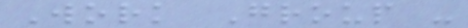Work Group -
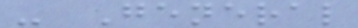- General
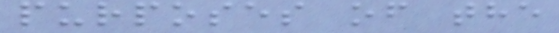purposes of the
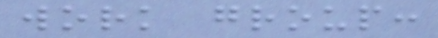work group:
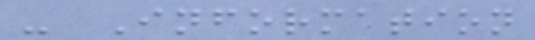- Information
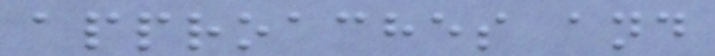approaches and
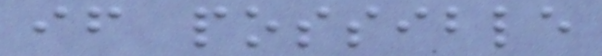if possible
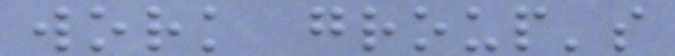work group's
